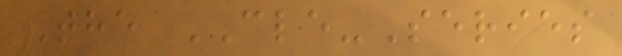The CLE-Series
